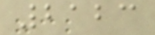2123
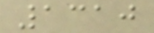1310
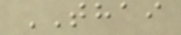THAI
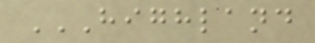HIGHLAND
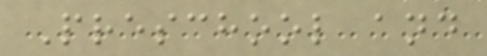Preschool and
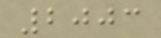2003
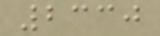2330
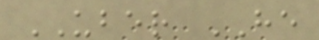UBER HE
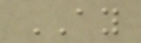AY
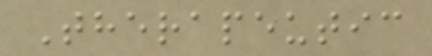Therapeutic
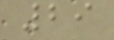29
